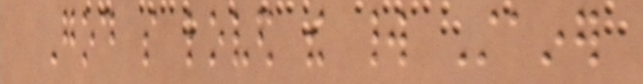God so loved the world Stainer
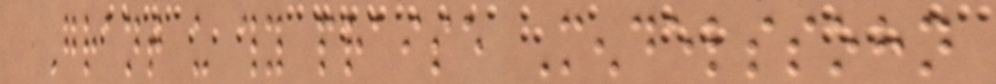Grant us thy praise Mendelssohn
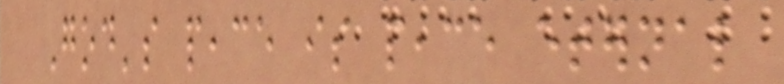God's peace is peace eternal
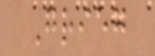Grieg
